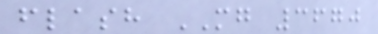flash MG 3670
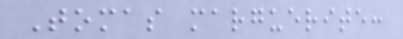Tomas marguerite:
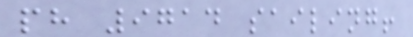ph 9714 sailing!
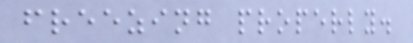freezing properly.
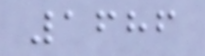1686
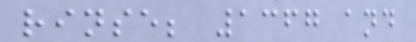rinse; 1367 and
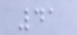41
